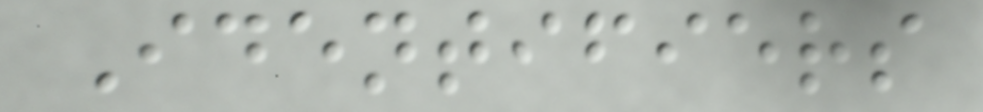Identifiers
